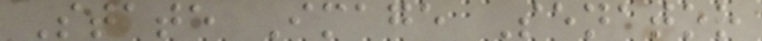State Image Senator
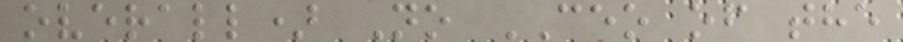overall) No CEO of the
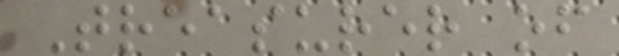Treasurer of
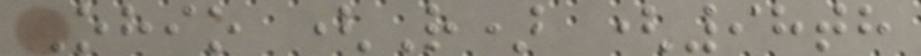Ohio (R) (98th
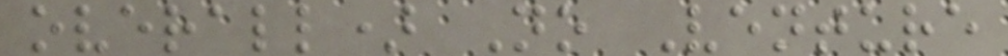overall) No Venture
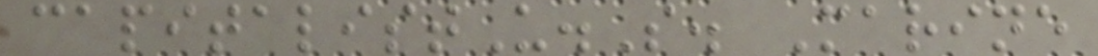capitalistU.S. Marine
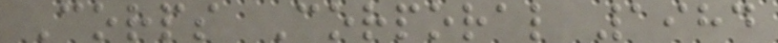Corps Corporal 1984
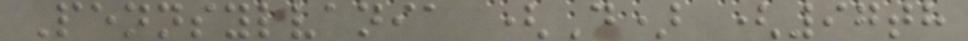Pennsylvania (D) (97th
